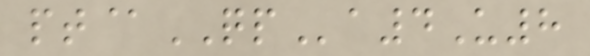pt@QPa4U8
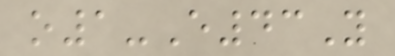o1-E43Y
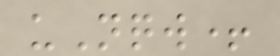uNqw+
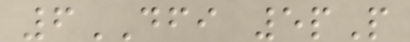6DFI 5pP
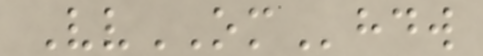VvOMhdw
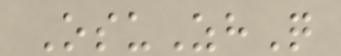OsuZhQ
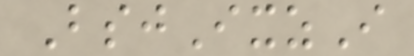BsjIxzI
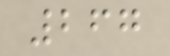267
